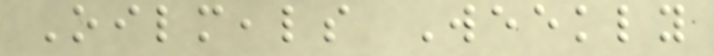Oilmeals Weekly
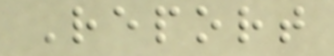Report
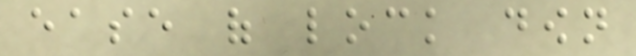ease of lock down
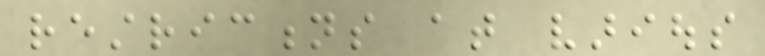restrictions at various
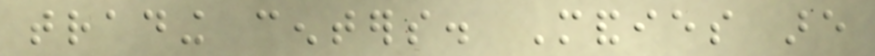trading centers. Mandies are
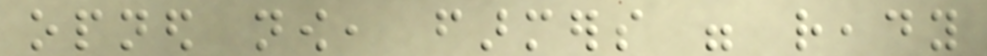opned now, farmers were ready
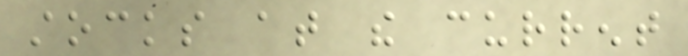stocks at the current
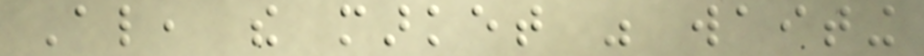Also, the market was waiting
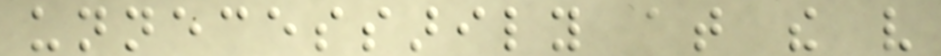unnecessarily at the very
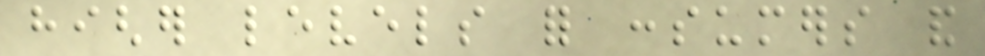higher levels for consumers and
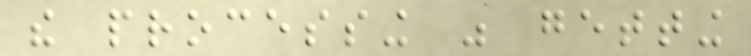the processing was getting
